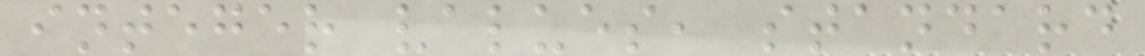integer values, standard
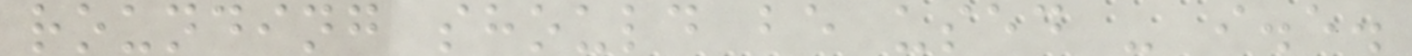rounding should be used - i.e.
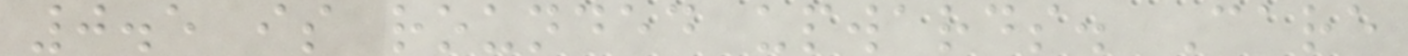0.5 is rounded upwards. Care
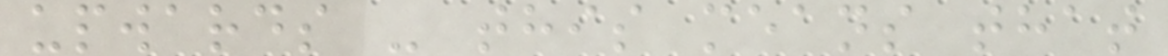upwards - this means that
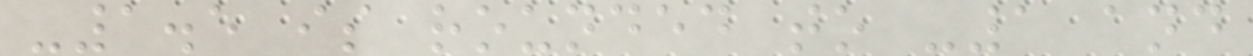-1.5 is rounded to -1 and
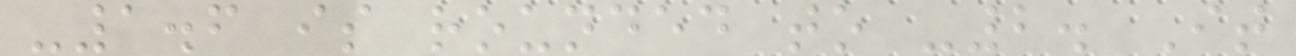-1.6 is rounded to -2. It
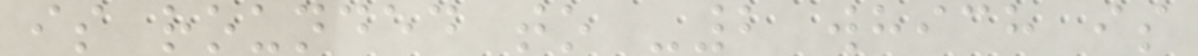is rounded to -2 which is
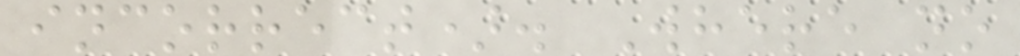incorrect). Where no
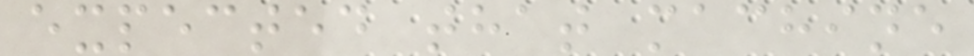expected that machine
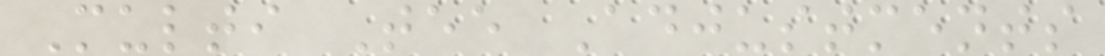Multi Tee Adjustments
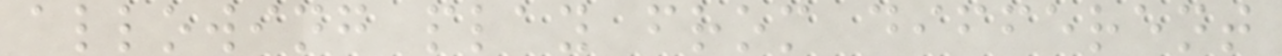allowing play from different
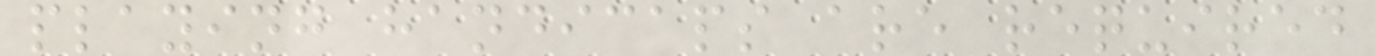playing handicaps are required
